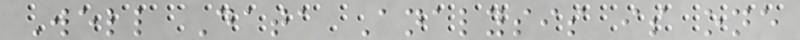Well Data Analysis is one
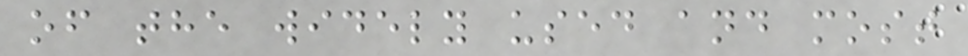of the widely used and most
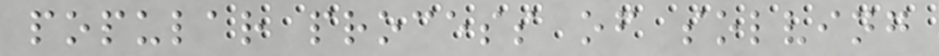popular process of solving
